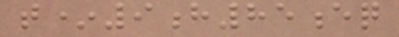t*9h85eq
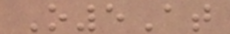O5At
